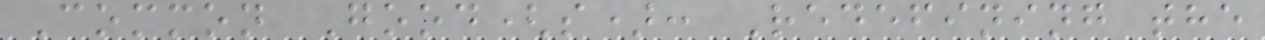Common Good(s): Redefining the
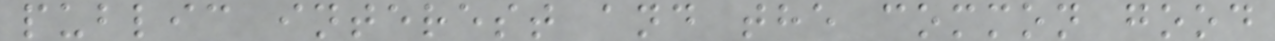public interest and the common good
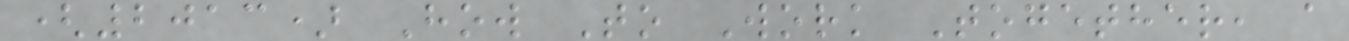(2013) How To Work Together, a
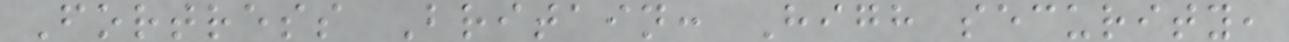Fortress Britain: High security,
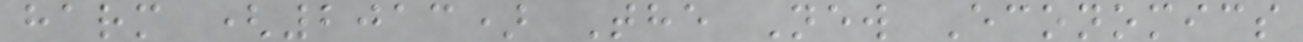harm (2013) The New Economics
